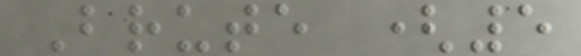Brute (5
